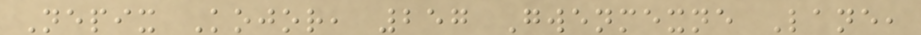Nepix Kojor, 257 Gwenmexne Lane,
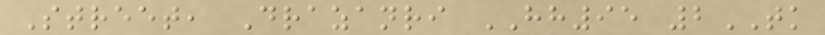Street, Drazanri HH95 2TK
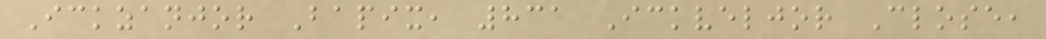Ickzanjor Bapix, 831 Ickveljor Close,
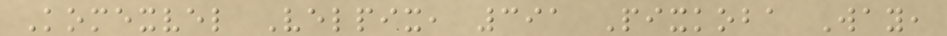Komexvel Velpix, 391 Pixkoba Way,
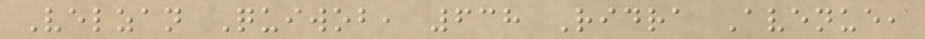Velzan Quiwob, 638 Ridra Avenue,
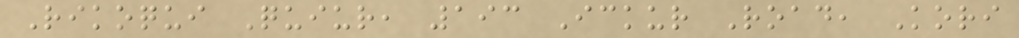Rikoqui Quiur, 193 Ickur Road, Kori
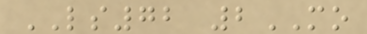LS72 2MO
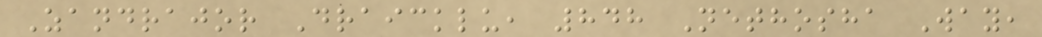Zandrajor Draicklu, 848 Nethosha Way,
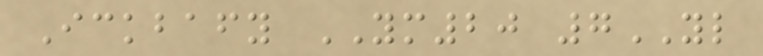Ickbafy YM20 7YL
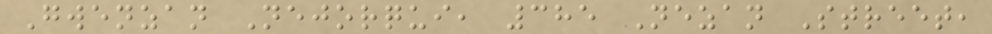Gwenzan Nejorqui, 385 Nezan Street,
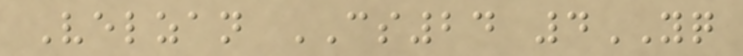Velzan CS24 4YQ
